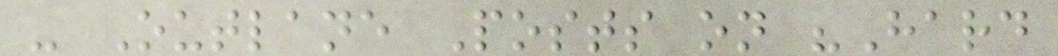- Outlane Posts on "Hard
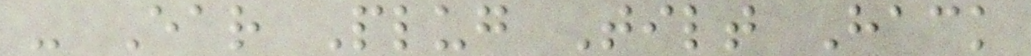- Ear Plug Tilt Hack
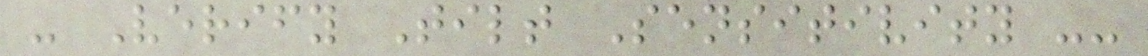- Verify Tilt Sensitivity --
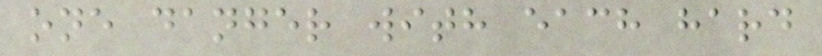one danger with each hard
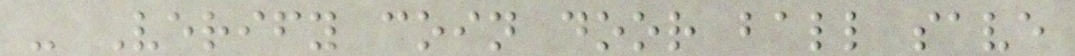- Verify coin door ball save
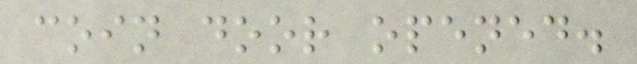coin door opened.
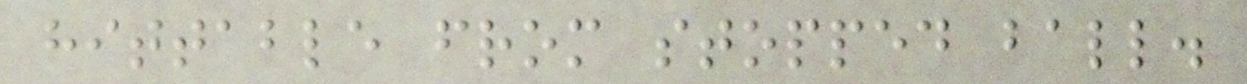hittable from stopped ball.
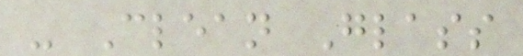- Clean Glass
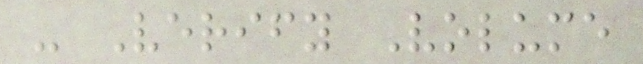- Verify Volume
